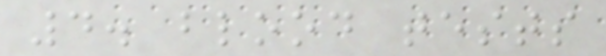4. blood tests
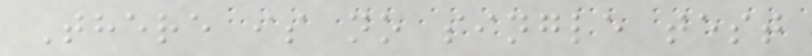There is no single test
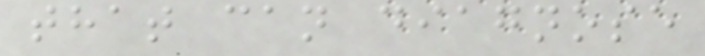that can diagnose
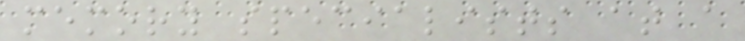memory specialists at a
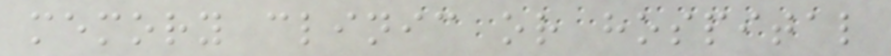memory clinic or hospital
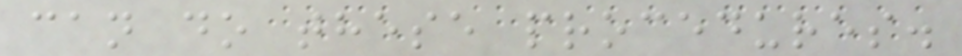can do these procedures.
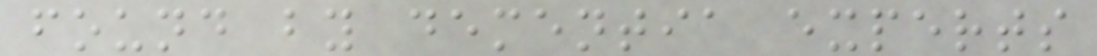found by dementia experts
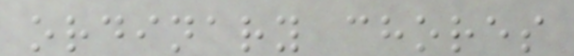ordinary chores
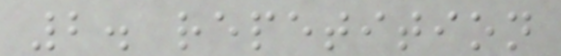2. repetition
